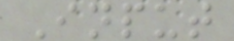Input
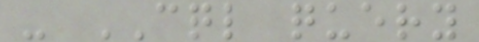- CQL query
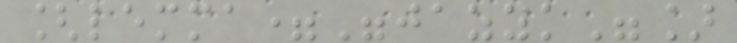[lemma="jazyk"]
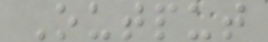Output
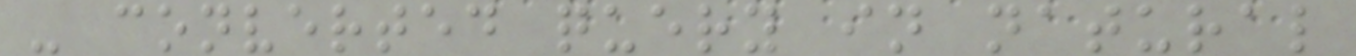- converted query in natural
